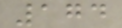174
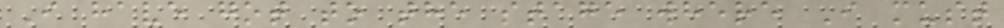I have got to the stage where I must
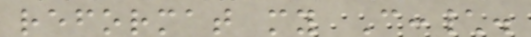reformat my C:\.
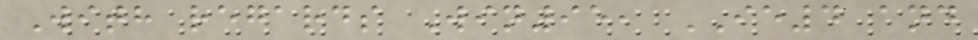With regards Win95, IE4 and
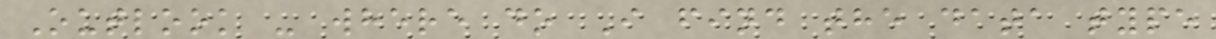Outlook - where do I find the data type
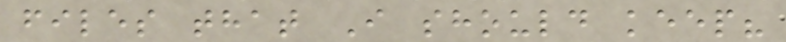files that I should keep?
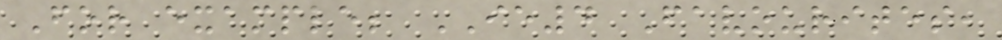For example; IE4 Favourites,
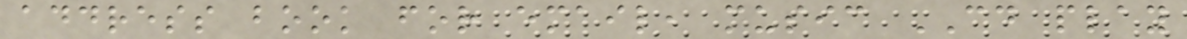address book for email, music CD play
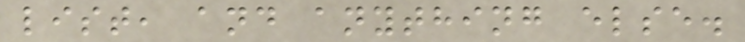list, and anything else.
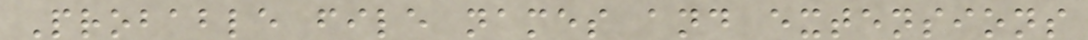Probable file names and extensions
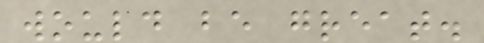would be great.
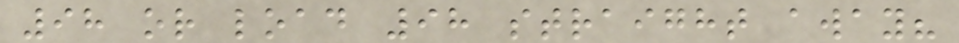98 or load 98 straight away?
